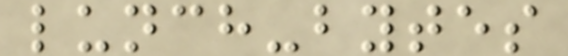lunch-bytes
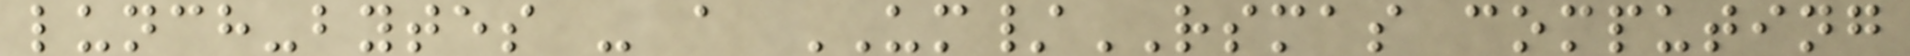lunch-bytes - a UM/RSMAS computing
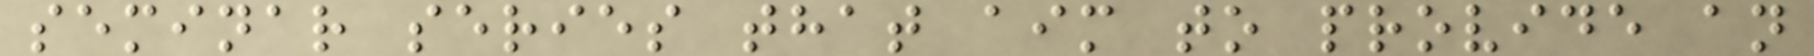seminar series that aim to provide an
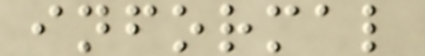informal
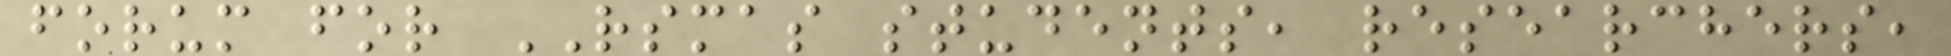forum for RSMAS students, researchers,
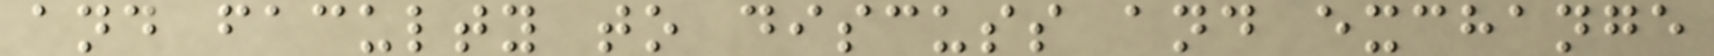and faculty to discuss and exchange
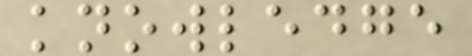knowledge
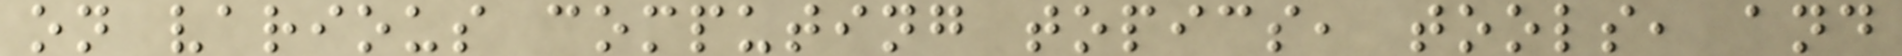on various computing topics, tools, and
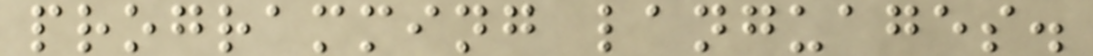programming languages.
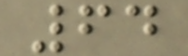64
